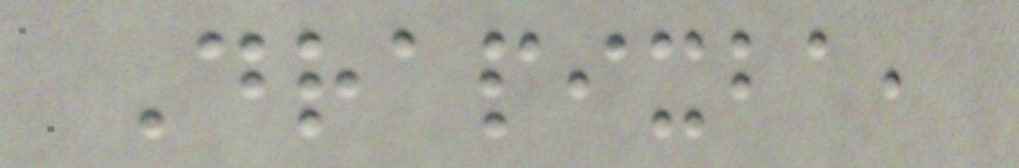Drapixba,
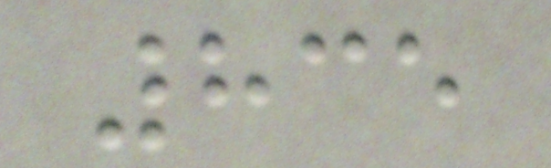835
